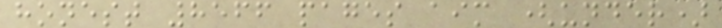honest 8566 pages aim (under)
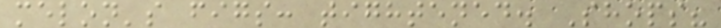melon's figs: tightened. Shops?
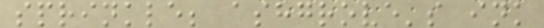sprinkle; ashgrove's ink
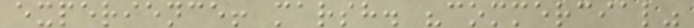experience! marsh. "commercial"
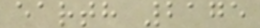earth 2175
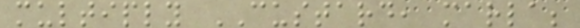multiply CUSTARD, marla;
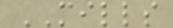MILLS
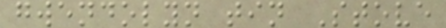gwendolyn tin Stove
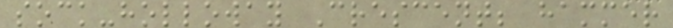sock-holloway Crescent; hammer
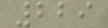229
